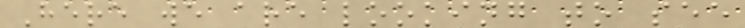Here we are looking to see
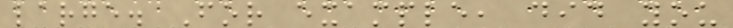large. For example, did you
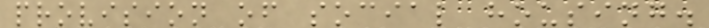provision of social housing.
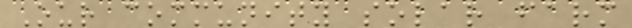Our community solar farm
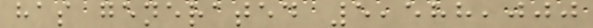has generated 5,588,000
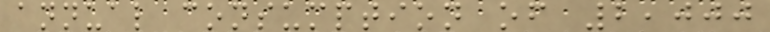annual consumption of 2,000
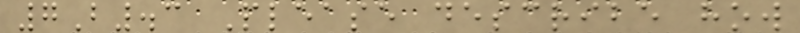7B.3 Please describe how
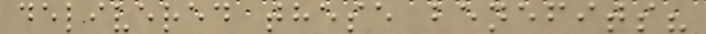delivered these benefits?
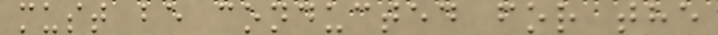must be conducted for the
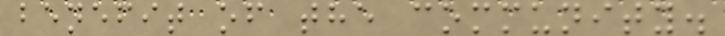benefit of the community.
